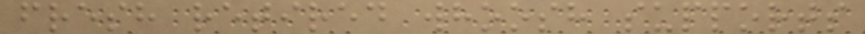fresh retired whoosh supports
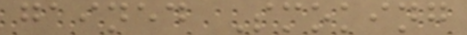gained Smoking
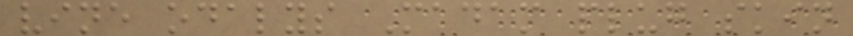vine odalys Madam plug skin
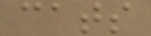cats
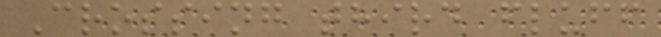Crossing third fluff
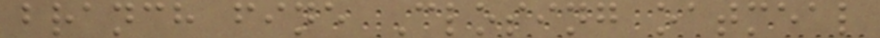branch fine Closing oatmeal
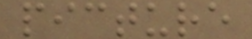picture
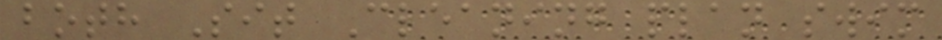both Sit Cleaning plan swim
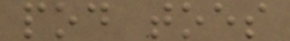pod toes
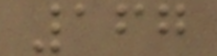167
